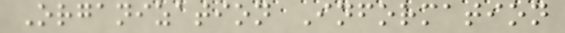Organization Information
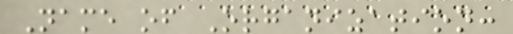Name of Organization:
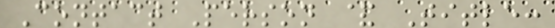Contact Person & Title:
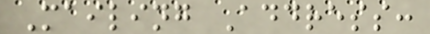Mailing Address:
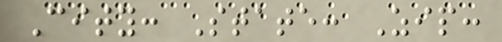City: State: Zip:
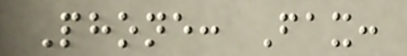Phone: Fax:
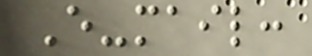E-mail:
